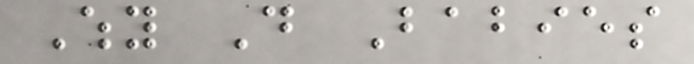Why Do Babies
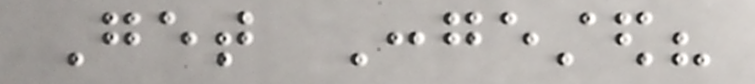Get Congested?
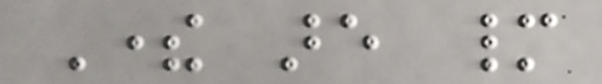There are many
